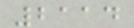2114
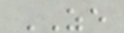ZE
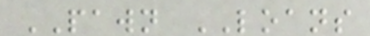PAWN LOANS
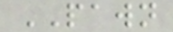PAWN
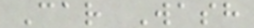Car Wash
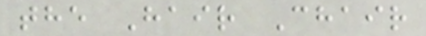the Hair Chair
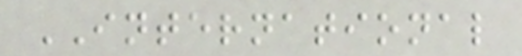INTERNATIONAL
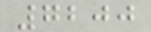7200
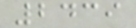2439
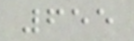655
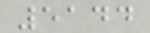5144
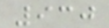930
